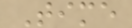Time
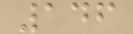146
